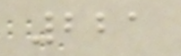221
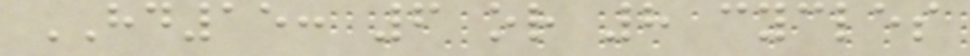HD15: 6 or 8 cycles
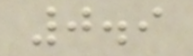0.9
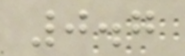0.7
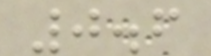0.6
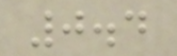0.4
